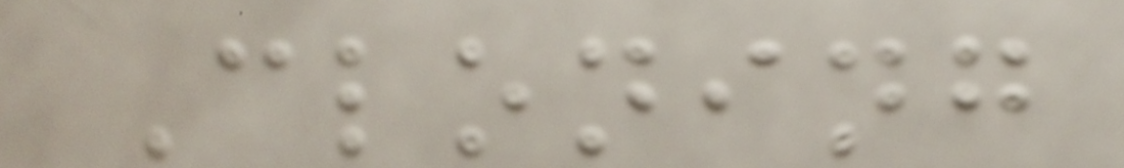Cloning
